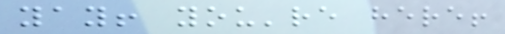yay! you're here!
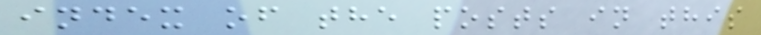index of the posts in this
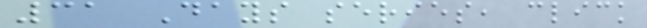31 Days series, click
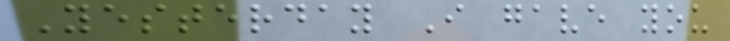Yesterday I gave you
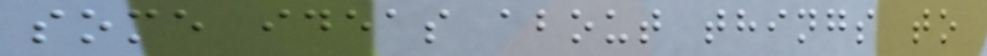some ideas about things to
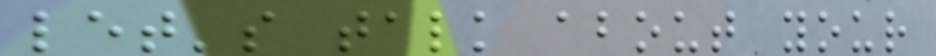let's talk about your
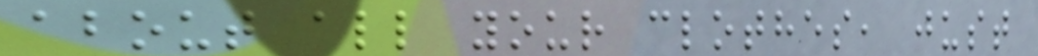about all your clothes, just
